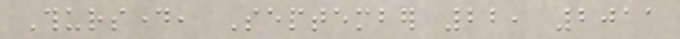Thursday, September 22, 2011
